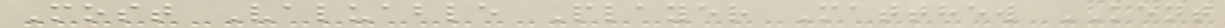Most Valuable Player Matthew KENT
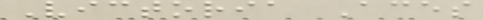Victoria Aces
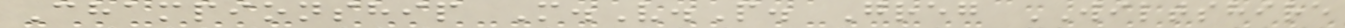Championship M.V.P. Greg WILTSHIRE
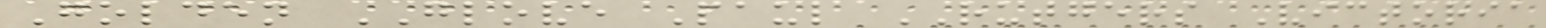Golden GLOVE Paul RUTGERS Victoria
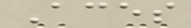Aces
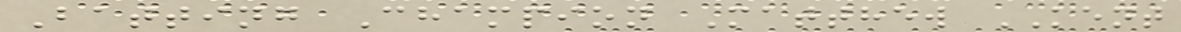Batting Champion Matthew KENT
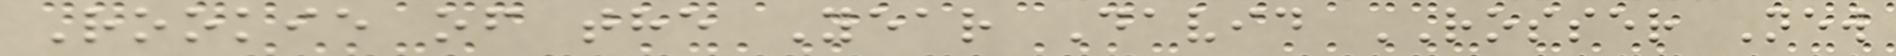Rookie of the Year David ROSSER New
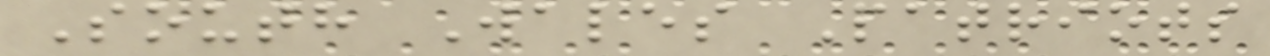South Wales Patriots
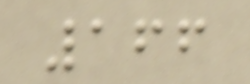166
